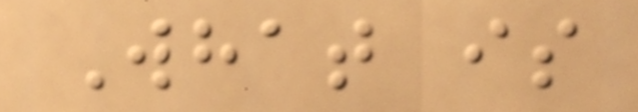What is
